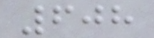608
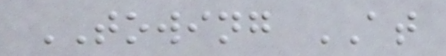TOWING AT
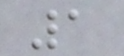1
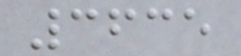3635
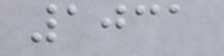1031
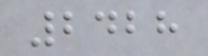2428
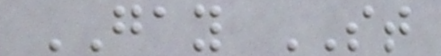GAY ST
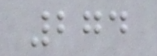274
